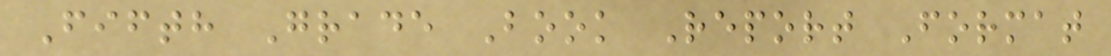Fifth Grade Book Report Format
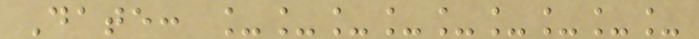Date: _________
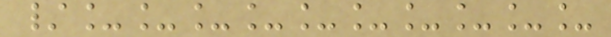/__________
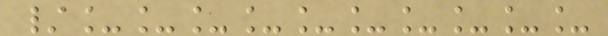/__________
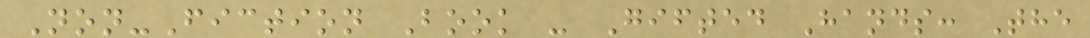Non-Fiction Book - Gifted Hands: The
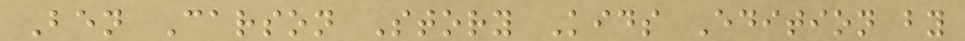Ben Carson Story Kids Edition by
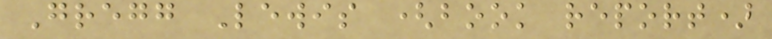Gregg Lewis (book report)
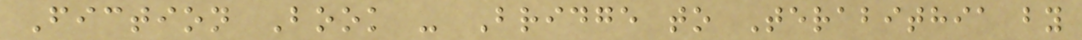Fiction Book - Bridge to Terabithia by
